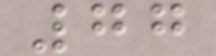77
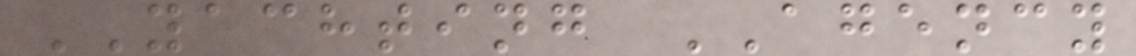YACHTING AGENCY
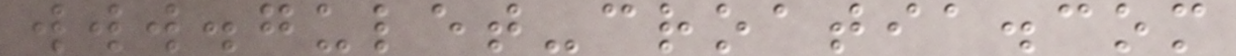www.gulet-croatia.com
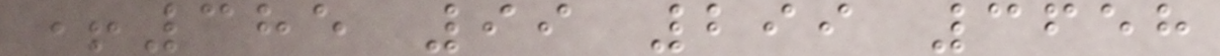+385 99 299 3658
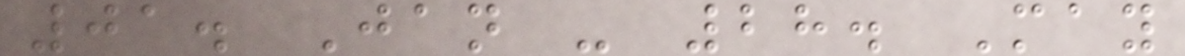01. Jan - 28. May
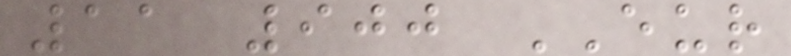11 900 EUR
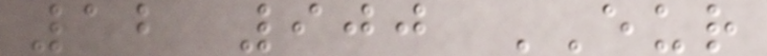12 900 EUR
